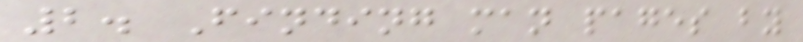2. Finding man pages by
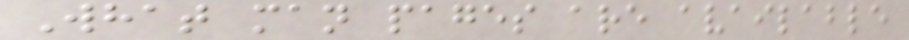What man pages are available
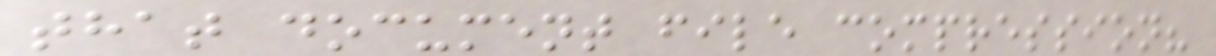that document file compression?
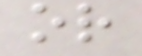or
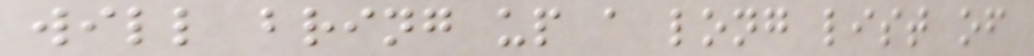will bring up a long list of
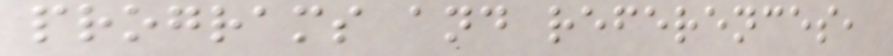programs and references,
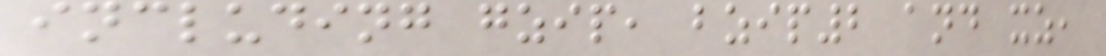including gzip, bzip2 and xz,
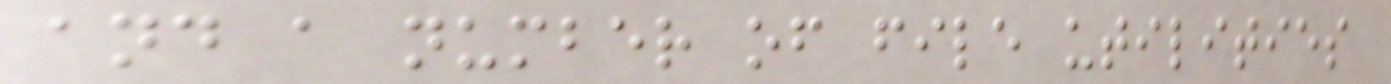and a number of file utilities
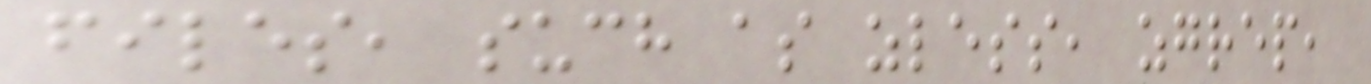files, such as zless, zgrep,
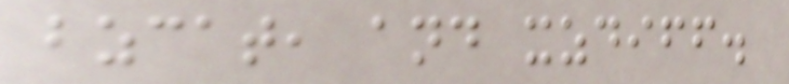bzcat, and xzdiff.
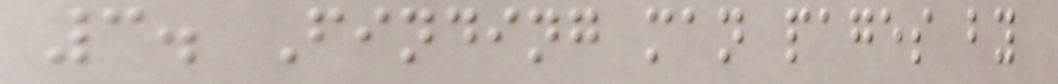3. Finding man pages by
